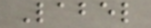Label
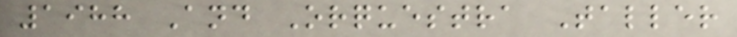1988 And Orquestra Taller
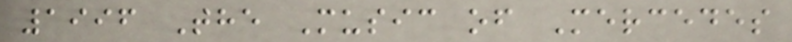1996 The Music of Mercedes
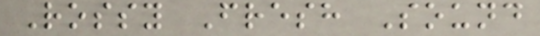Rossy Fresh Sound
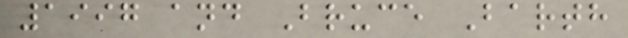1997 and Bruce Barth
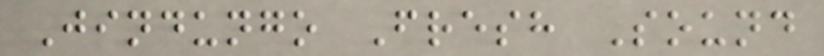Jindungo Fresh Sound
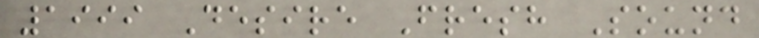1999 Desire Fresh Sound
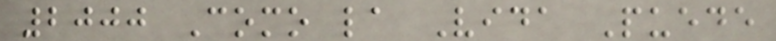2000 Como la Vida Puede
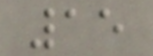15
